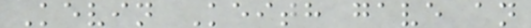Kevin Keith gave an
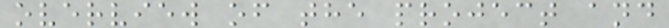overview of the project and
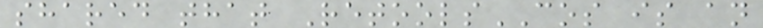shared that RetoolsCOS is an
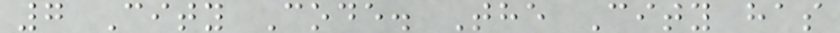7 City Code. The City has
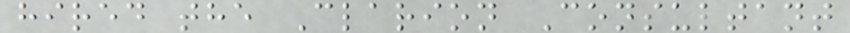hired the Clarion Consultant
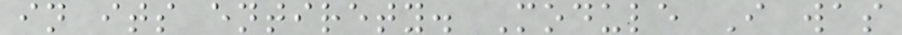in its entirety. Module I was
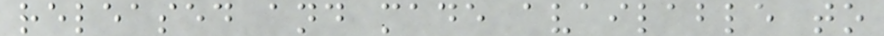released and made available to
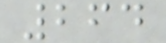264
